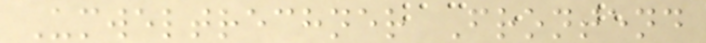Umweltrechner Frontend
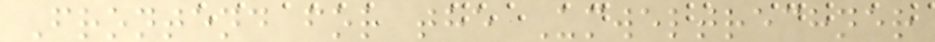Frontend for the Umweltrechner
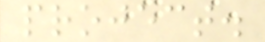project.
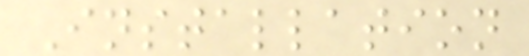Installation
